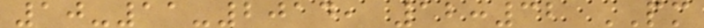10-11-2014, 12:32 PM
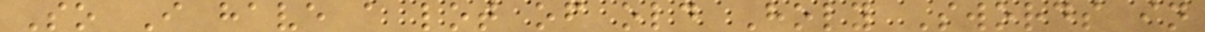So I have a lot of old Holy Swords in
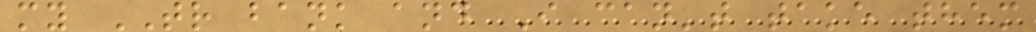my TR bank and I can't take them
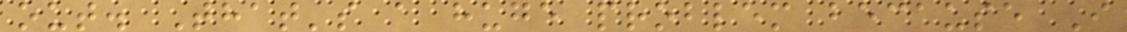out. That's a huge problem because I
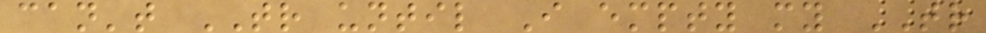can't TR until I empty my TR
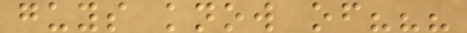guys know of???
